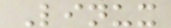Linux
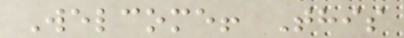Welcome! This
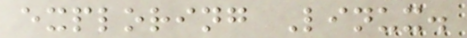exploring Linux.
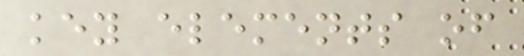key elements of
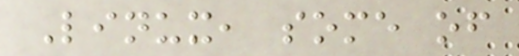Linux, some of
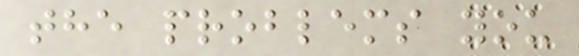the problems you
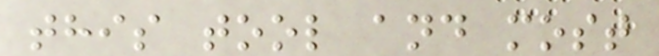this tool and most
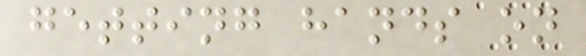getting hands on
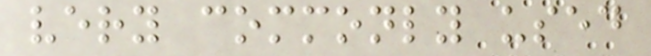very commonly used
